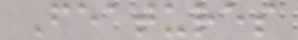Features
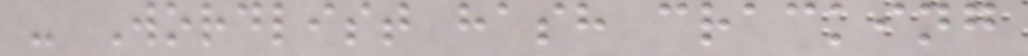- Wordlist hash cracking
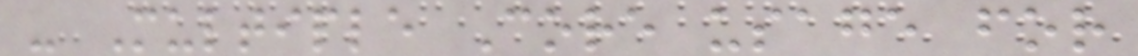- Multiple Core usage for
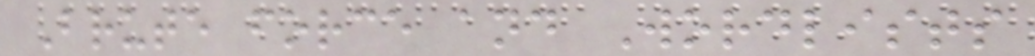Brute force and Wordlists
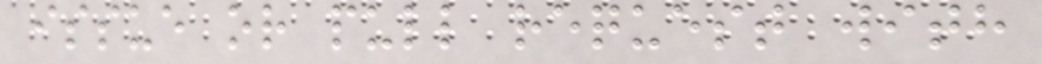issue or pull request with
